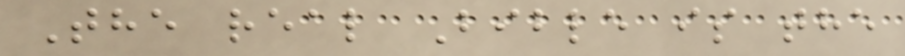The real Bible is the
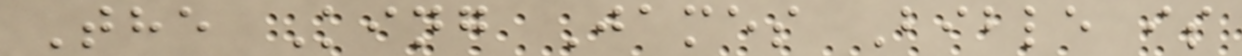The King James Bible is
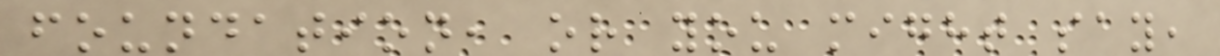foundation, or you might say,
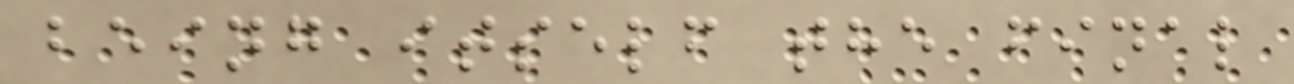being itself the final
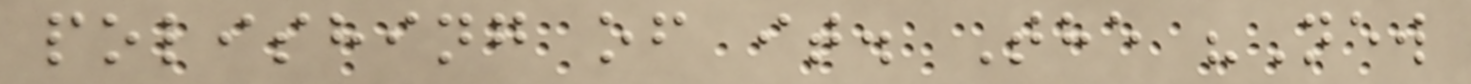polishing of it. The "New
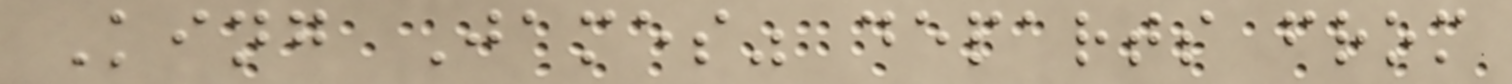King James" departs from
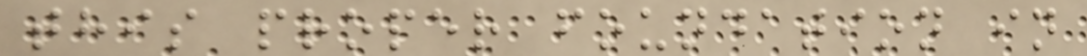this proper foundation in
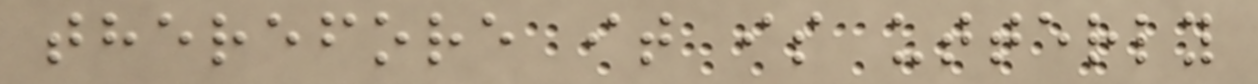therefore it is utterly
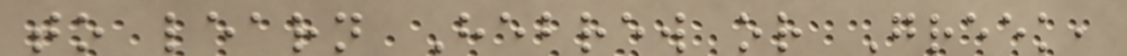to learn Hebrew or Greek,
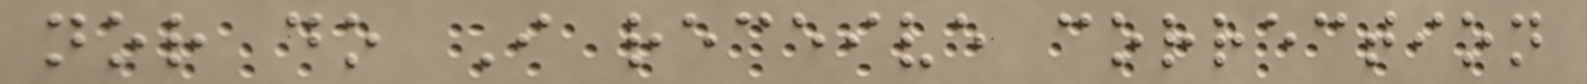nor do I receive correction
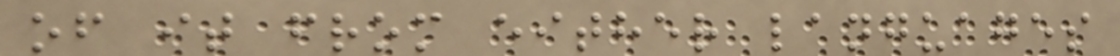of it from either languages
